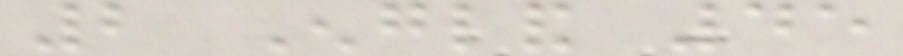2 England 45
